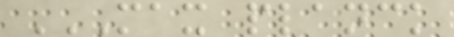MAX PLANCK
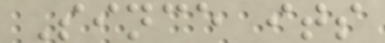Since its
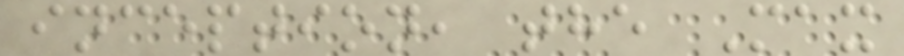inception, the Max
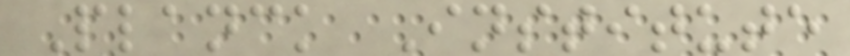Planck Institute
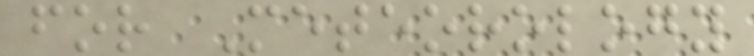for Meteorology
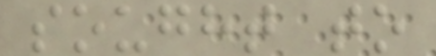sought to
